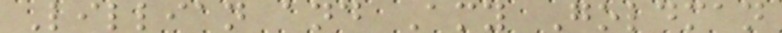Lillian and Amy Goldman
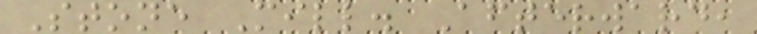Stone Mill. Afterward,
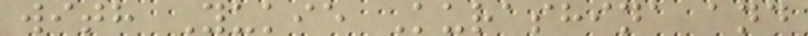with Yukie Kurashina and
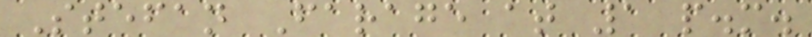Stefan Farage at 1 p.m.
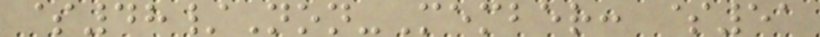$48/Non-Member: $51
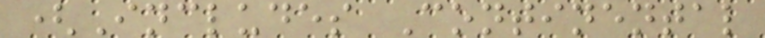(Includes Continental
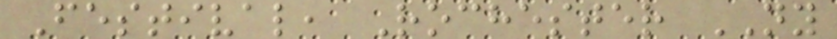Festival, Rochester NY
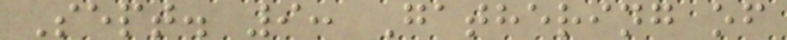Sept. 9: Gathering of
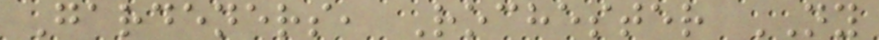Gardeners, Rochester NY
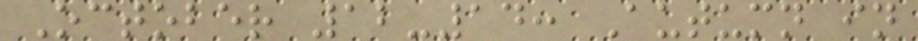October 12-14: Autumn in
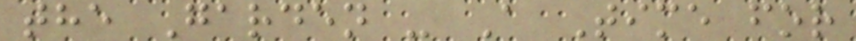the Garden - A Time for
